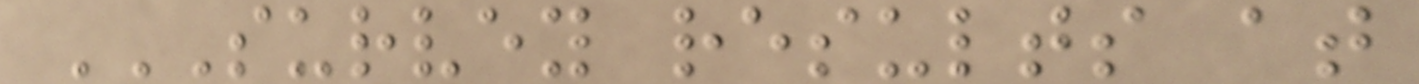SURVEY RESULTS AT
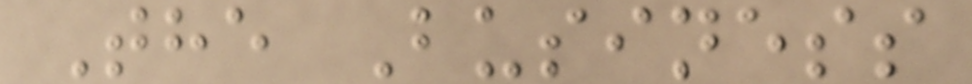The Business
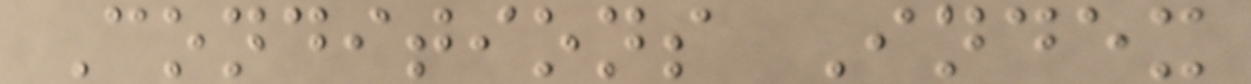Conditions Index
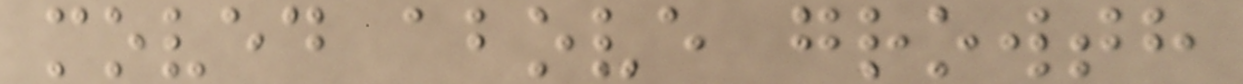moved above growth
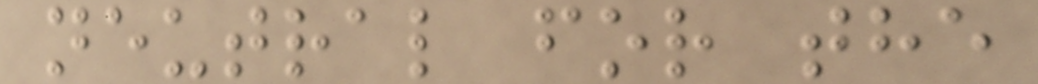neutral for the
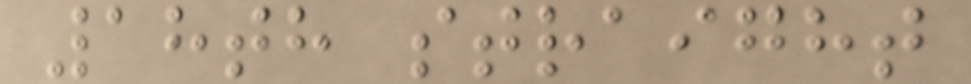18th straight
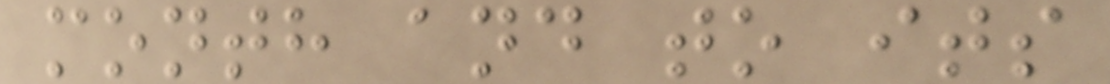month and to its
